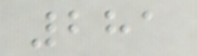281
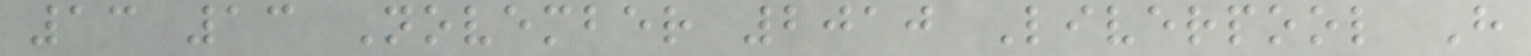13 13 November 2010 Liverpool H
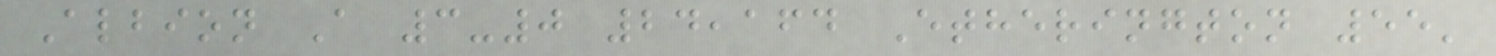Albion A 3-0 24,164 Etherington 55'
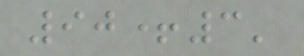90+3'
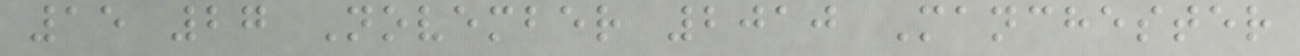15 27 November 2010 Manchester
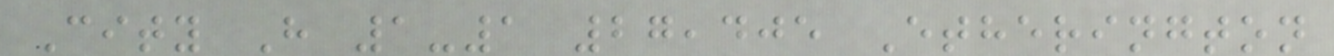City H 1-1 27,405 Etherington
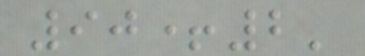90+2'
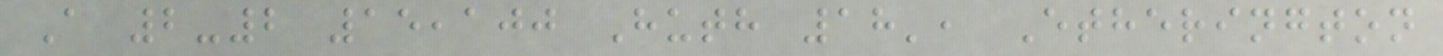A 2-2 15,100 Huth 18', Etherington
